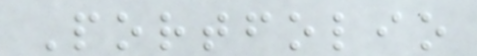Portfolio
